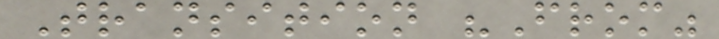Transition "From"
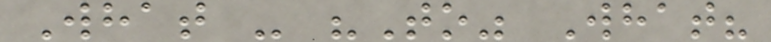What - "To" What?
